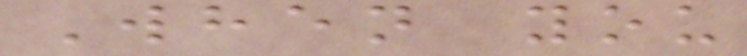When you
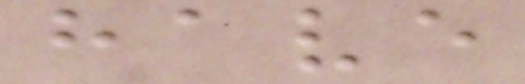have
